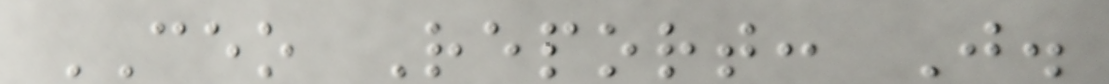CEO Report: J.
